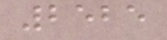2525
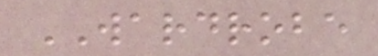WARDROBE
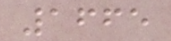1665
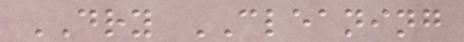DRY CLEANING
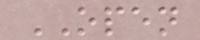OPEN
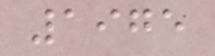1975
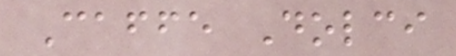Caffe Dolci
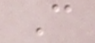C
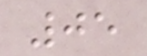05
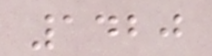1420
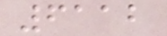6112
